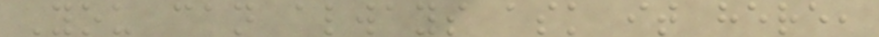You can always ask it here,
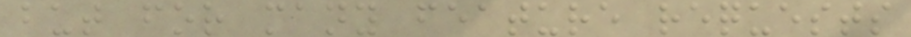but for many feature requests
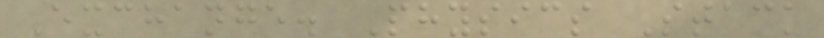Exchange. Physics Stack
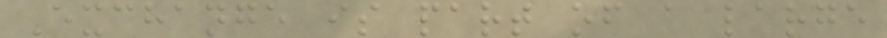Exchange is part of a large
